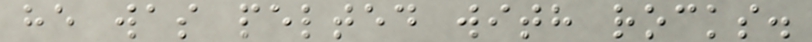he was pelted with rocks.
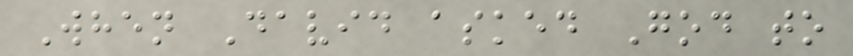When David asked God to
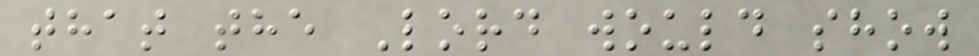that the Lord would show
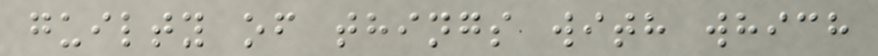guilty of things with which
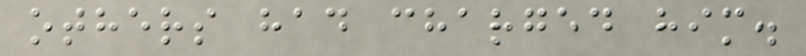others had charged him.
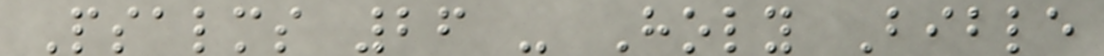Psalms 26 - Holy Bible
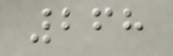268
